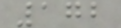172
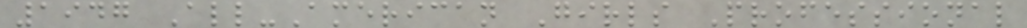1947 All-American Girls Professional
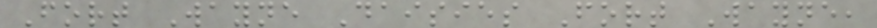Fort Wayne Daisies Fort Wayne,
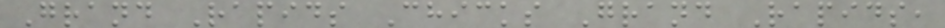Grand Rapids Chicks Grand Rapids,
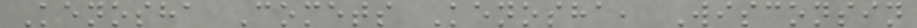Kenosha Comets Kenosha, Wisconsin
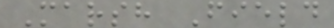Marsh Field
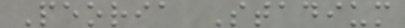Peoria Stadium
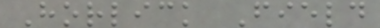Horlick Field
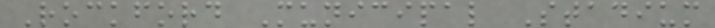Rockford Municipal Stadium
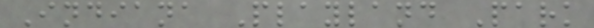Indiana Playland Park
